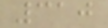310
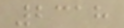2318
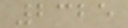2325
